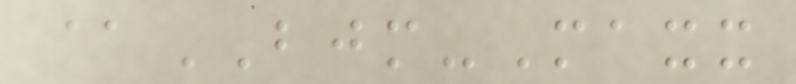@BJM-Maxx
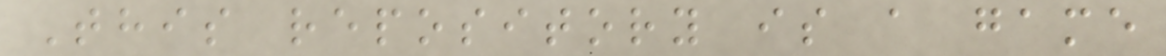This repository is a game
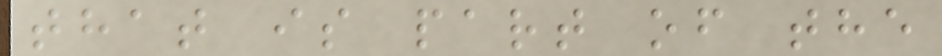that is part of the
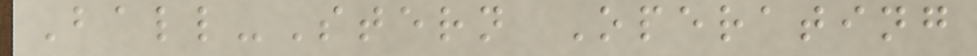Ball-Stern Operating
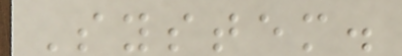System.
